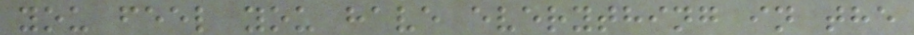you feel you have everything in the
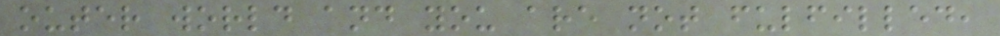outer world and you are not fulfilled,
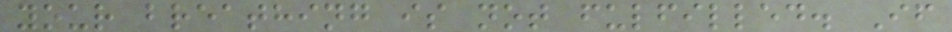your breathing is not fulfilled. If
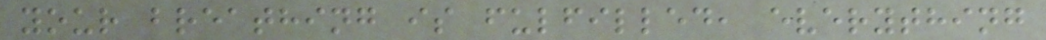your breathing is fulfilled, everything
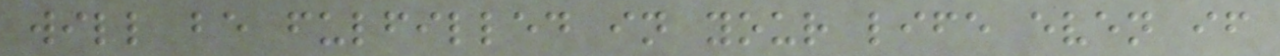will be fulfilled in your life even if
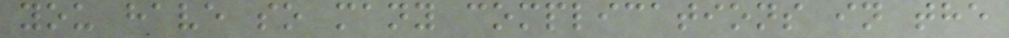you have so many complications in the
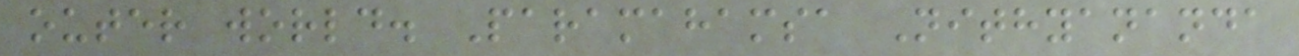outer world. Paramahamsa Nithyananda
